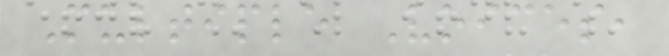Multiple Voices,
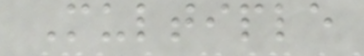Multiple
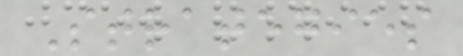Strategies
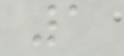1
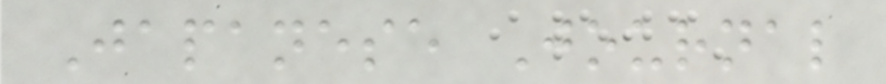Japanese Journal
